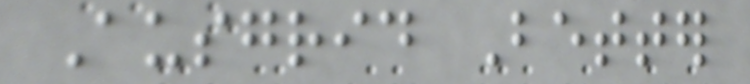Ausgrid Better
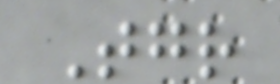Together
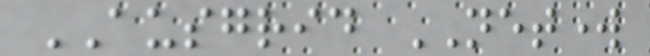AUSGRID NETWORK
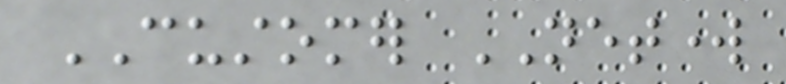CUSTOMER NETWORK
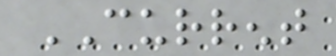CURRENT
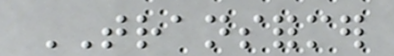TRANSFORMER
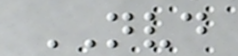NVD
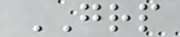GRP
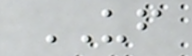UF
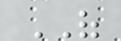OF
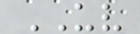UV
